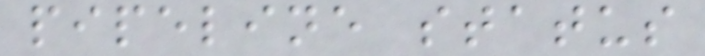pipeline status
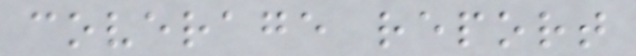coverage report
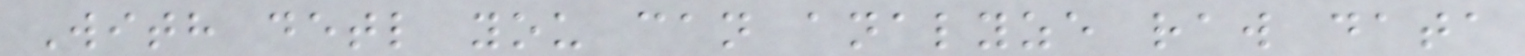With detl you can analyze raw data
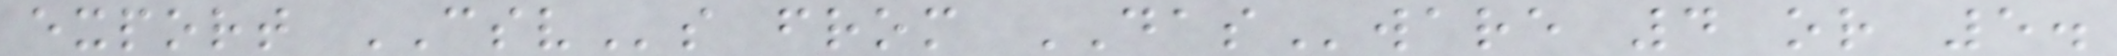export CSVs from DASware 4 or 5.
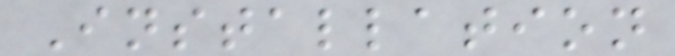Installation
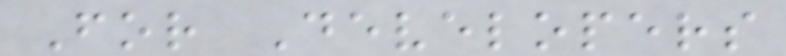For Developers
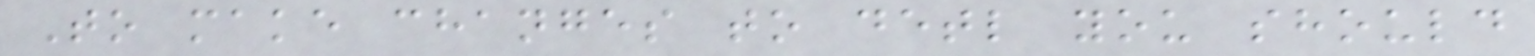To make changes to detl you should
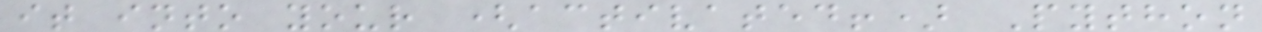it into your (activated!) Python
